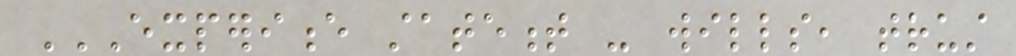EXPERIENCE STATEMENT - WILLS, TRUST
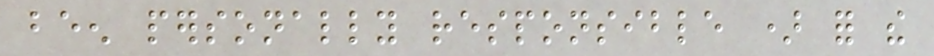been personally responsible ) for the
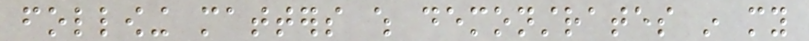following matters which demonstrates in my
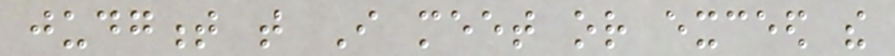judgment that I meet or exceed the
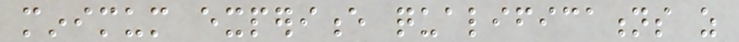minimum experience qualifications as
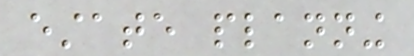estate planning
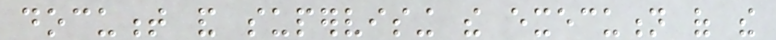document and supervising the execution of the
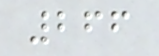266
